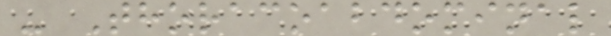- Thoracoabdominal
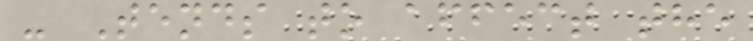- Tends to affect the
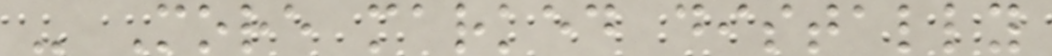- More marked distally
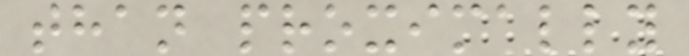than proximally
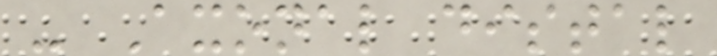- Axonal distal
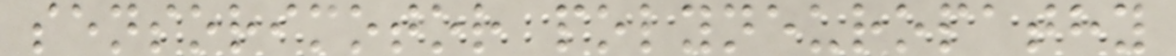sensorimotor polyneuropathy
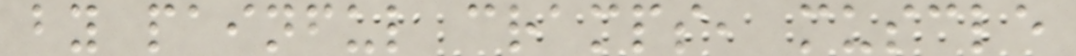by painful cramps, muscle
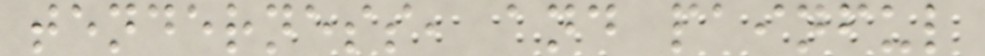tenderness, and painful
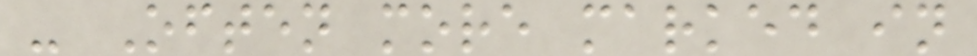- Often more marked in
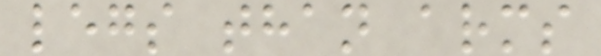legs than arms
